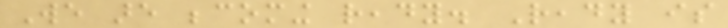We are becoming ready. Ready is
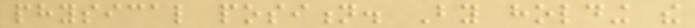physical position. By holding the
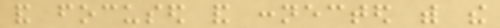and focused and connected with the
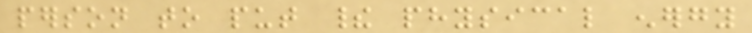person to put their physical energy
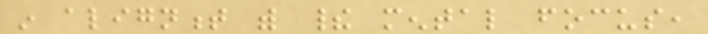in alignment with their mental focus,
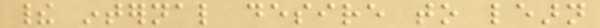their internal desire to learn
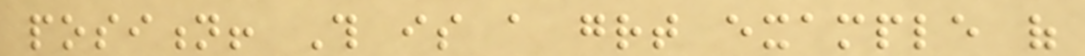position! This is a great example of
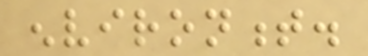environment.
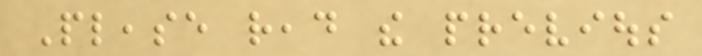Please read the previous
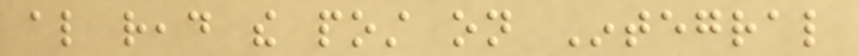also read the post on Integral
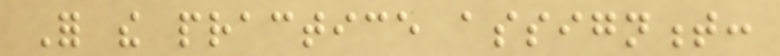For the practice assignment:
